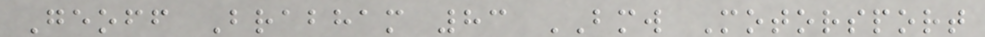Geoff Brabham 83 BMW Motorsport
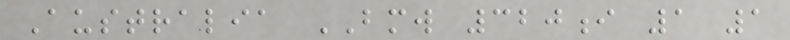Australia BMW 320i 1 1
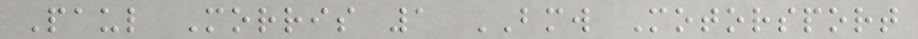Paul Morris 1 BMW Motorsport
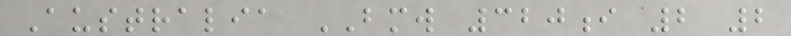Australia BMW 320i 2 2
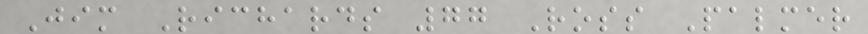Jim Richards 77 Ross Palmer
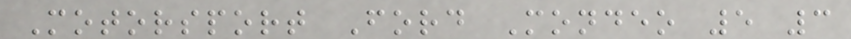Motorsport Ford Mondeo 5 3
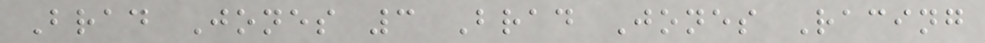Brad Jones 3 Brad Jones Racing
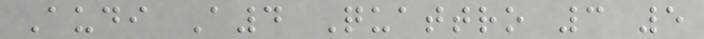Audi A4 Quattro 3 5
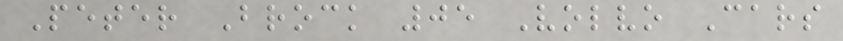Peter Brock 05 Volvo Cars
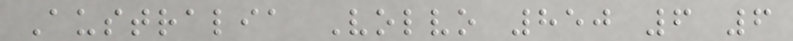Australia Volvo 850 6 6
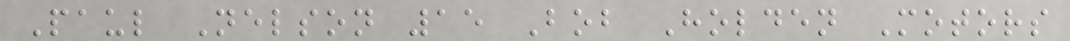Paul Nelson 15 Bob Holden Motors
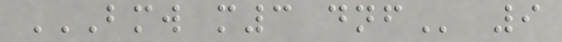BMW M3 DNF 9
